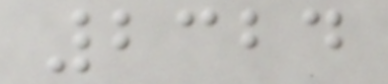2324
